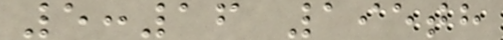5:16 195th
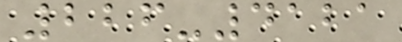226-4121
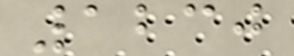1230
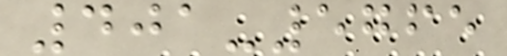401-5765
